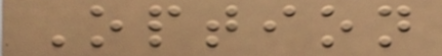Option
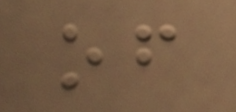of
